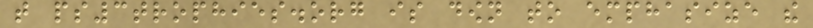that ps3trophies.org is down to emphasize the
